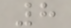8
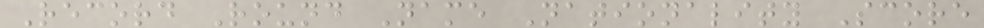Record Round Name Nationality Score
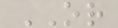OR
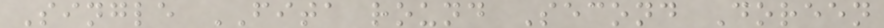Single FITA round Second Doreen
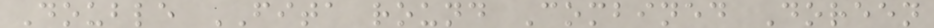Double FITA round Combined Doreen
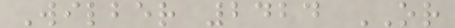Wilber 2424 OR
